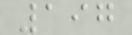197
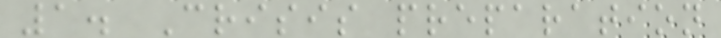1. Crisis preparation
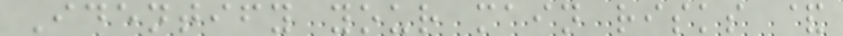Identify your main risks &
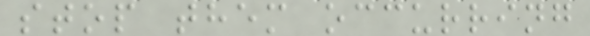stop them occurring
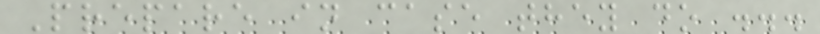Prepare in case they do ...
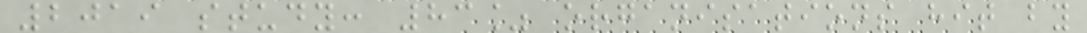2019 study: 83% organisations hit by
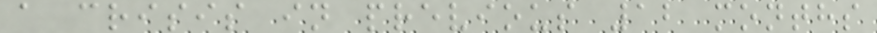a crisis in previous 12 months
